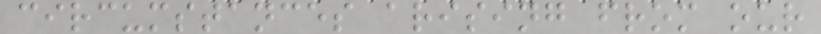circumstances arising from our
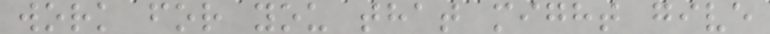work for you that might give
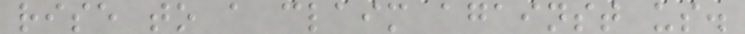rise to a claim against us.
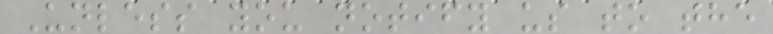Unless you notify us to the
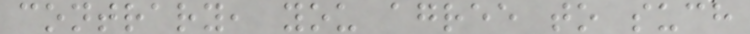contrary, you agree to such
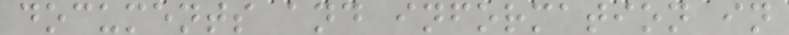documents and information in
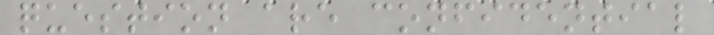question are confidential
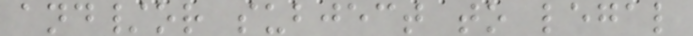and/or subject to legal
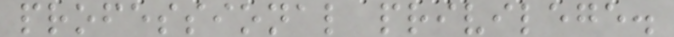professional privilege.
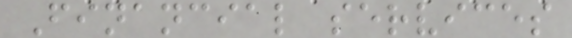Financial services
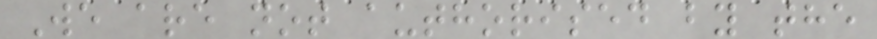We are not authorised by the
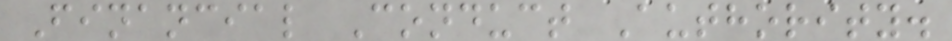Financial Conduct Authority.
